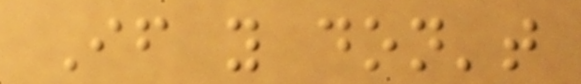If you don't
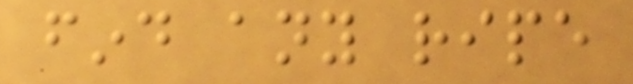find any ripe
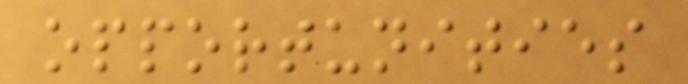opportunities
